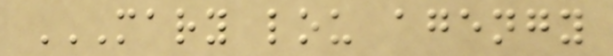MARY LOU AGENGY
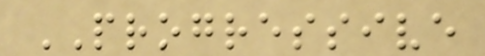PROGRESSIVE
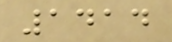1414
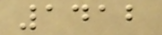1412
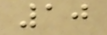10
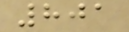801
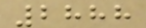2888
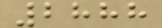2888
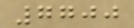7700
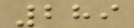289
